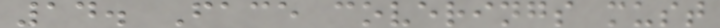14. Face coverings must
